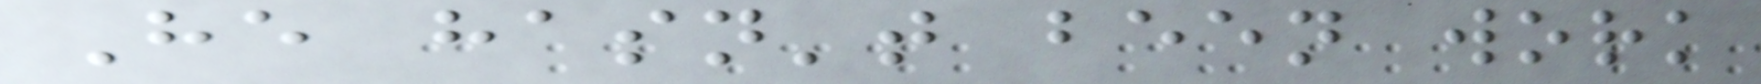He hasn't been work
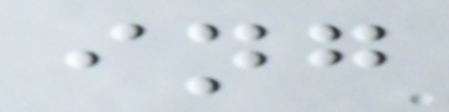ing
